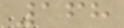168
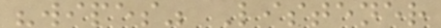"wipes" Listener
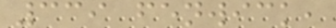339 fenwick,
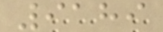9189
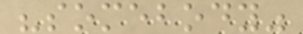"somebody"
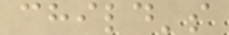child's
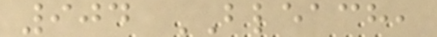904 BLEACH,
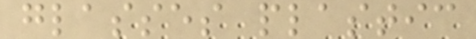glasses plastic
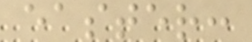easter:
